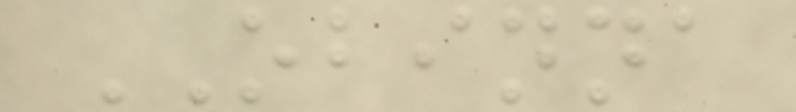OBINNA
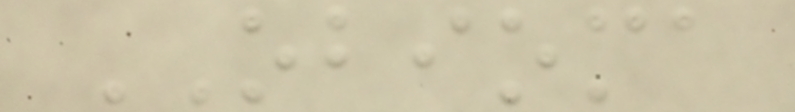OBIOMA
